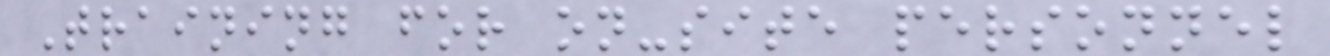Training for on-site personnel
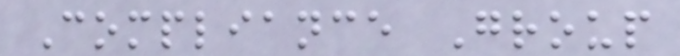Compliance Group
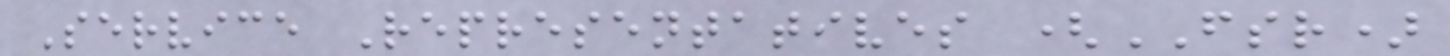Service Representatives (FSR)
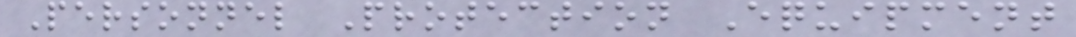Personnel Protection Equipment
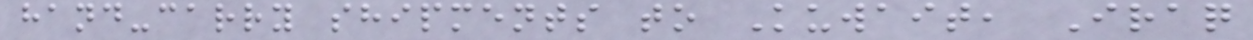hand-carry shipments to Kuwait, Iraq
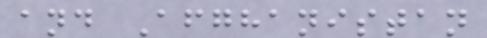and Afghanistan
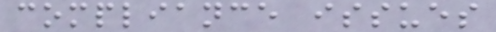compliance issues
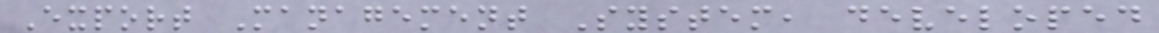Export Management System, developed
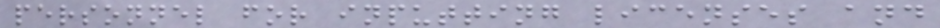personnel for inputting licenses and
